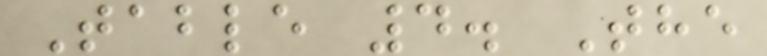Table 4. The
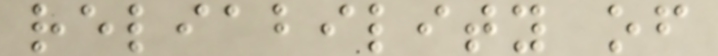reliability of
